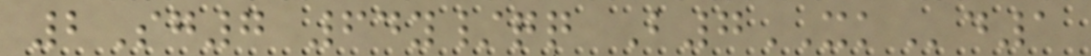2Sg7 64y/qq B7XKd1
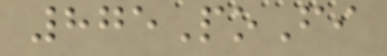875PoFi
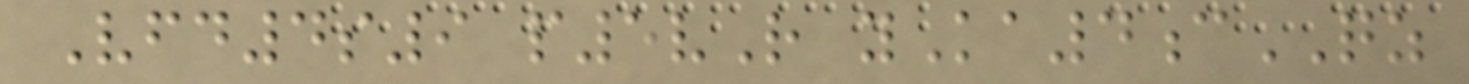Vfd4s9 p5vR yKa4cQZ
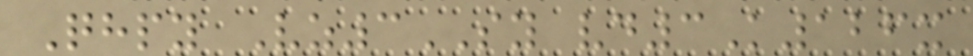Qhpy Vz3SY vd3K126x
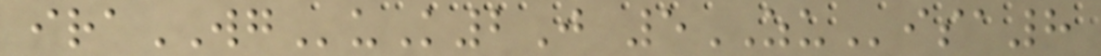iraWGuK2J 5ZUisa8
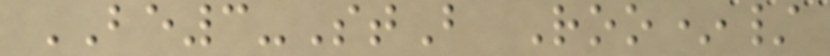BE3-StB Roo*/
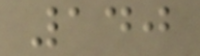140
